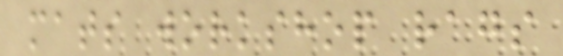mats workshop rags
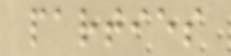parties
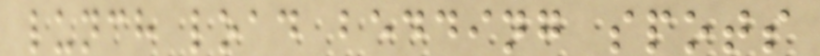lunch load bedding spots
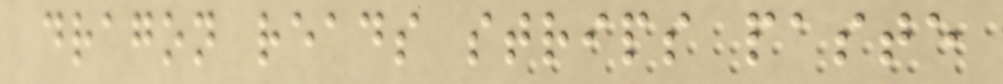dragon reads strips paste
